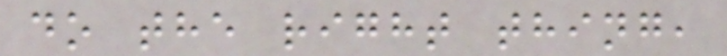do the right thing,
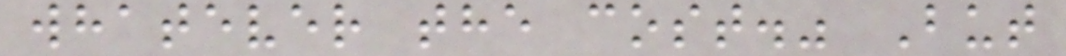whatever the cost." But
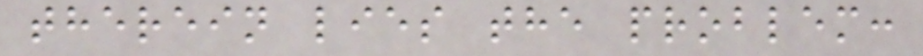therein lies the problem:
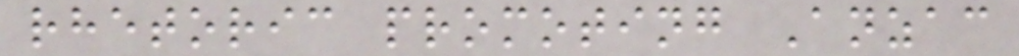rhetoric promoting Anzac
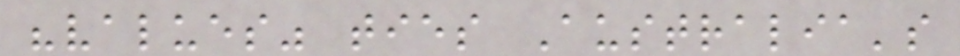"values" ties Australia's
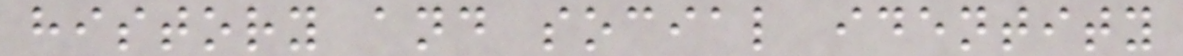history and social identity
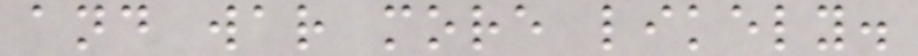and war more likely.
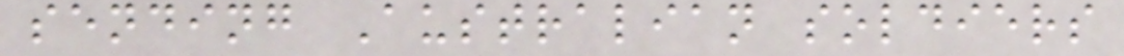sending Australian soldiers
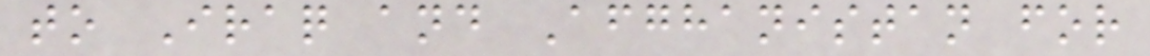to Iraq and Afghanistan for
